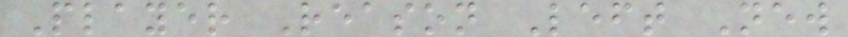Player Reason Left New
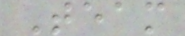Team
